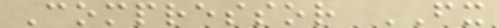Compressor FX
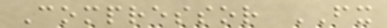Compressor FX
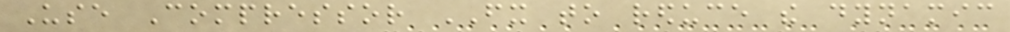Use Compressor FX to reduce the dynamic
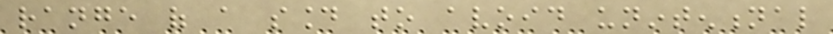range of a sound to avoid unintentional
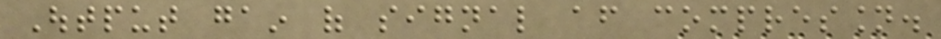Output gain of signal after compression.
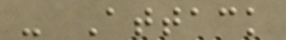- Attack
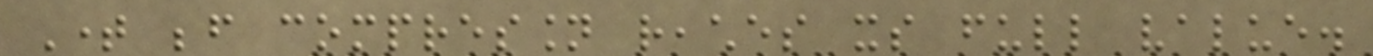Time before compression reaches its full value.
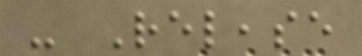- Release
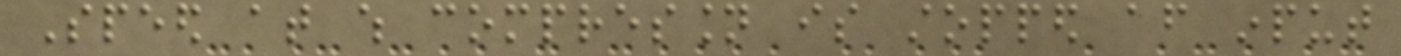Speed at which compression is stopped after input
